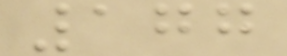177
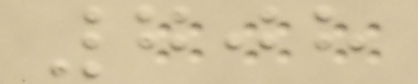708
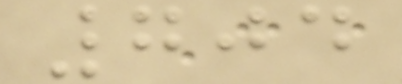704
